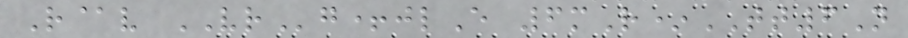R@v VRg+jlE 6mR*TT6N
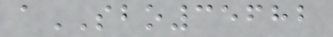aSBO35682
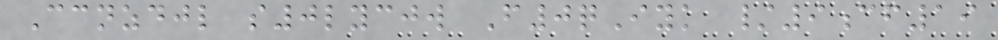Ccnzdjl s0lycjw F0qIyk /9cf19
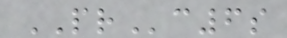PRc6s
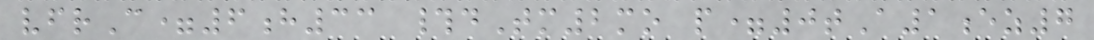vfrC=6h33 #dTm2mo p=0tA1ez7
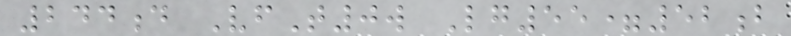244d VfT0w Lg55=52b
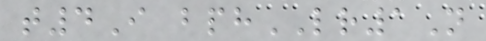t4I bphLR1N
